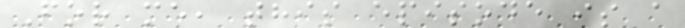For me, this episode is a
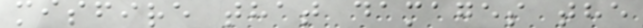misfire that damages the
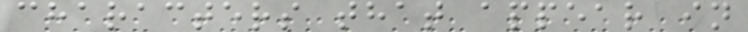characters that appear in
